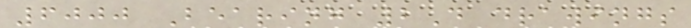6000 Bearing 2D drawings
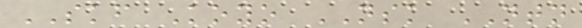SKF Koyo NSK NTN
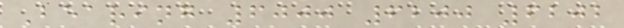Bearing 6000 6200 6202
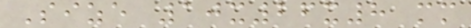Size 10x26x8 mm
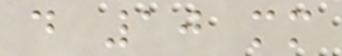d 10 mm
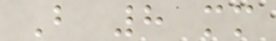B 8 mm
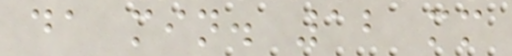da min. 12 mm
